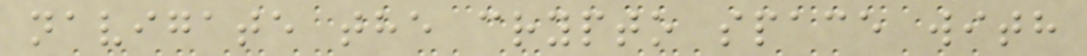navigate the crypto space with
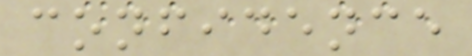confidence
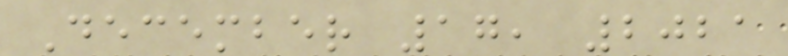December 17, 2021
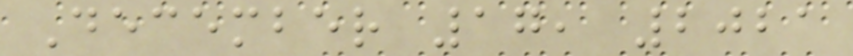December 17, 2021
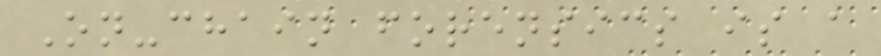On-chain forensics is a
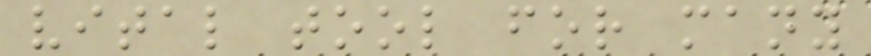vital tool for many
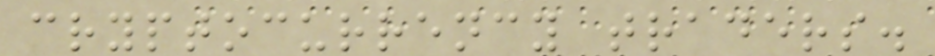cryptocurrency traders.
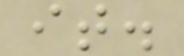it.
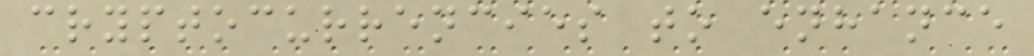cryptocurrencies to enhance
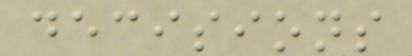decisions
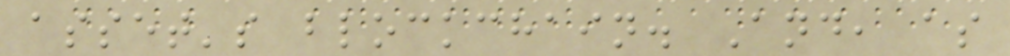asset's blockchain. And, as
